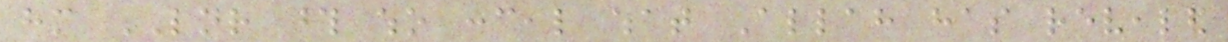him LNR those who conceal what Allah has revealed
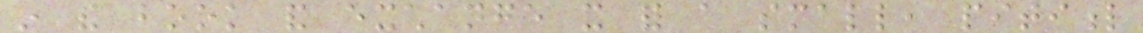in the book and exchange it for a small, pitiful
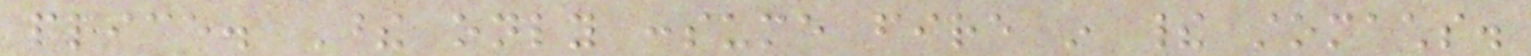price. These only consume fire in their stomachs.
